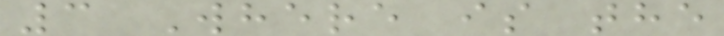3 Where is the
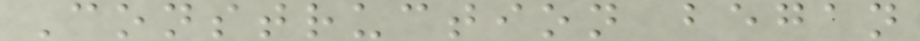Construction began
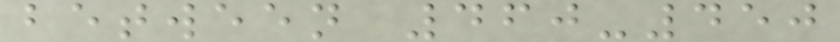between 460-450
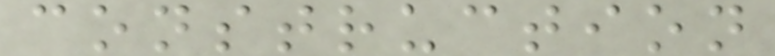construction
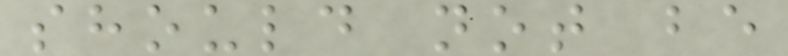should not be
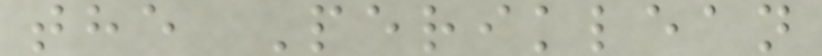the Periklean
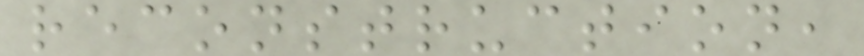reconstruction,
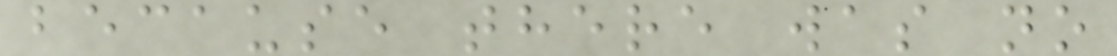because there was no
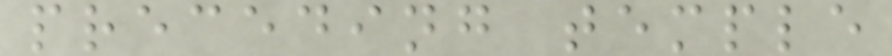preceding temple
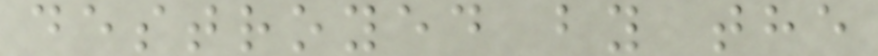destroyed by the
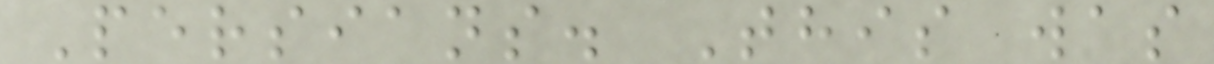Persians. This was
